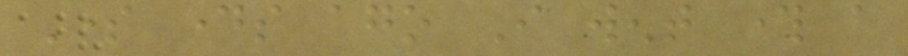Some days ago I went through a
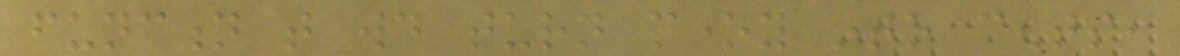function that would turn money into cents,
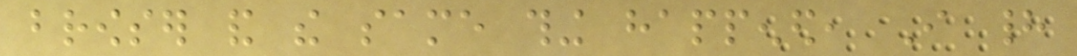browser and the same thing happened, I had
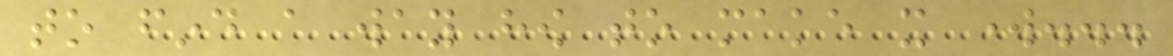to find a way how to make it work...
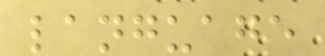language
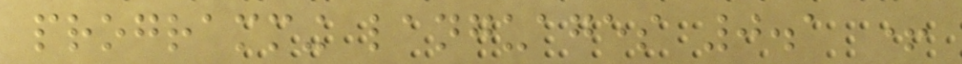programming languages 0.1 +
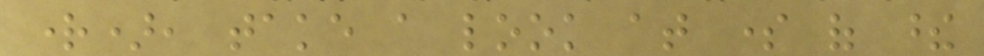right), take a look at some of these
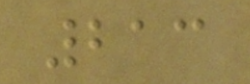213
